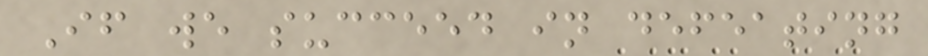If we succeed in defeating
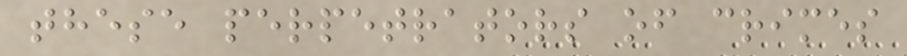these perpetrators of crimes
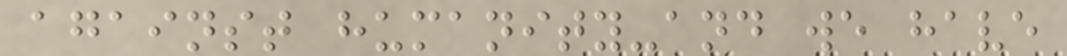against humanity-and we have
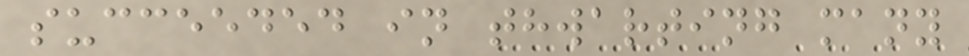succeeded in thwarting many
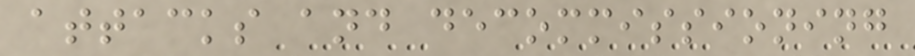attacks and decommissioning
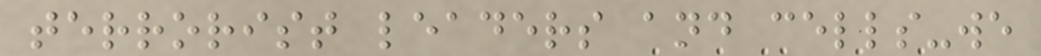terrorist leaders and cells-we
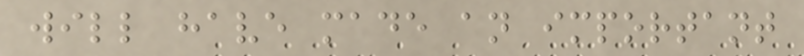will have made an important
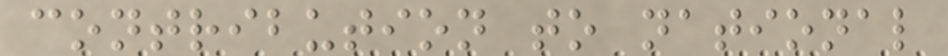contribution to national
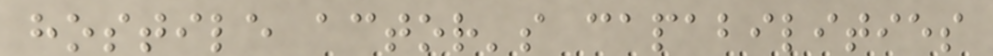hostile actor's capabilities
